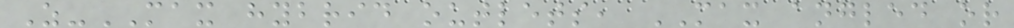Z-MAX hybrid outlets, MAX angled or
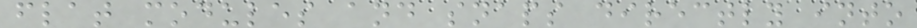flat modules and snaps directly into
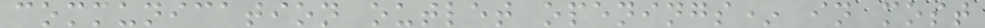communication outlet openings* in most
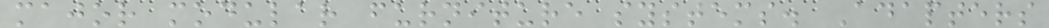major modular furniture systems. Adapters
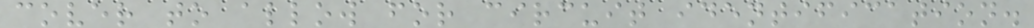cover to allow for circuit identification.
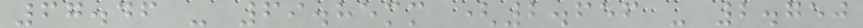67.46 - 69.85mm (2.656 - 2.750
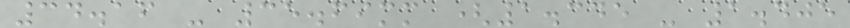34.16 - 35.69mm (1.345 - 1.405
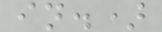in.)
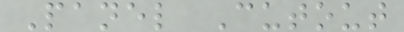Panel Cutout
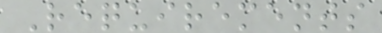Requirements
